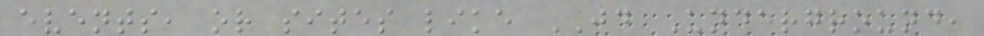events, or sites like JD Underground,
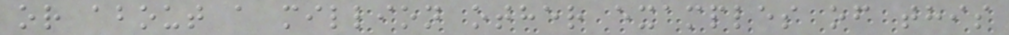or about a million other examples of this
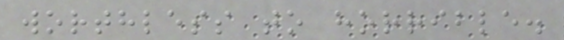worthless to horrible.
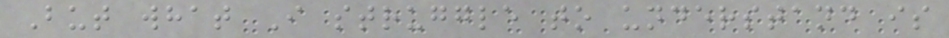But what I struggle to understand is
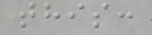this:
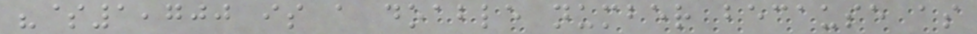"$1,700 is a doable number because as
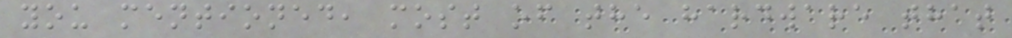you mentioned, most of the hardware that
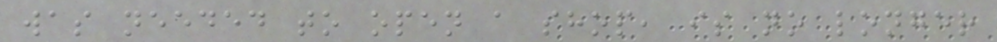was needed to open a shop, is no longer
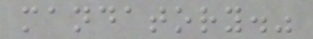mandatory."
